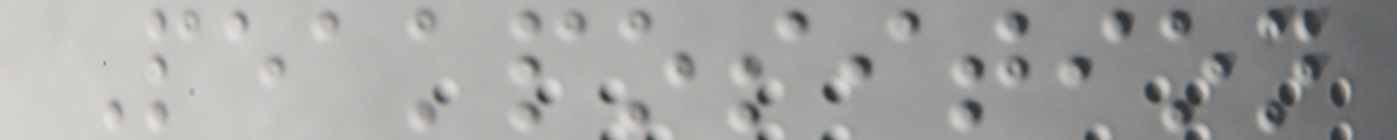Peakposition
